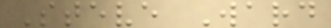Steve Ward
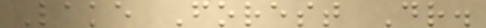Lake Forest Dr.
